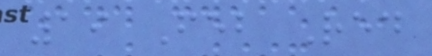19 Feb Red
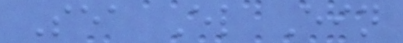Sea El Ein
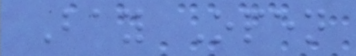Bay Open
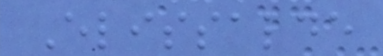Elissalde
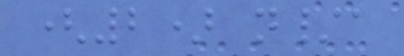(2) n/a
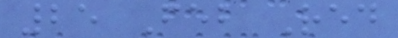25 Feb Red
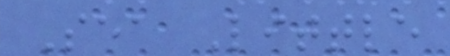Sea Little
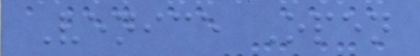Venice Open
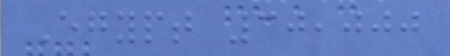Egypt 30,000
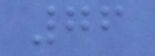76
